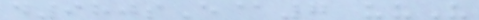d980sE@7 uuU
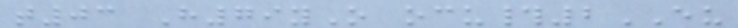t03 H79yO ocu#2EU
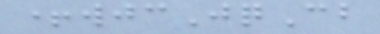+wjcJqCb
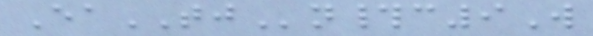EaTJn#c9W
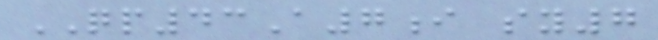QP43A7i sy7
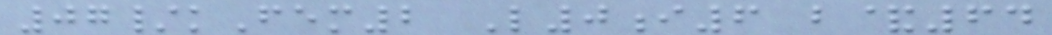07/kFem2 L0i6 b&64
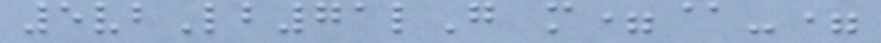5vbLb71lG m=@-=
